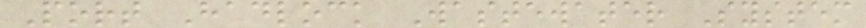Port Hadlock Wastewater System
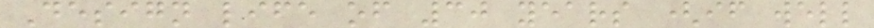Design life of 30 years (if well
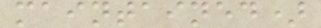maintained)
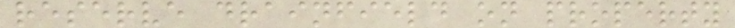reserve drainfield on property
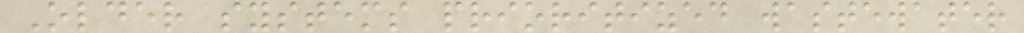Older systems prioritized wastewater
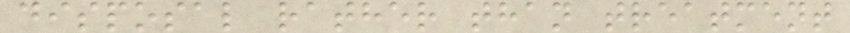disposal rather than treatment
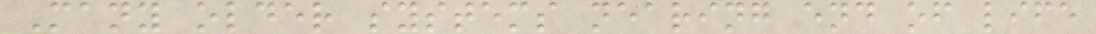Many older systems nearing end of life
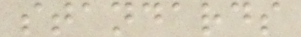standards
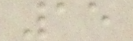15
